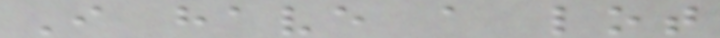I have a lot
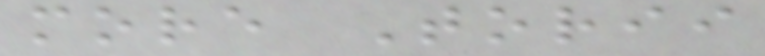more Torii
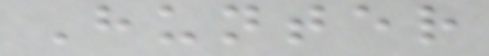Hunter
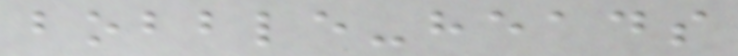bobble-heads
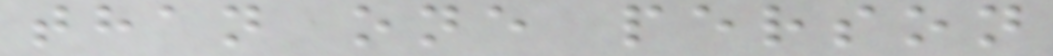than one person
